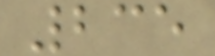235
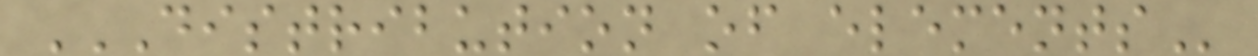DISTRIBUTION OF ELEMENTS
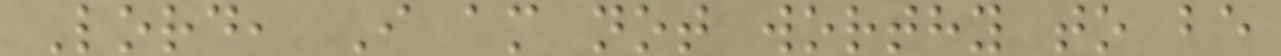Lord, I am not worthy to be
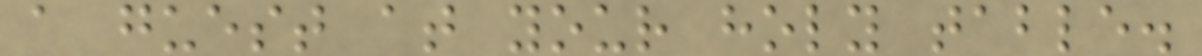a guest at your holy table.
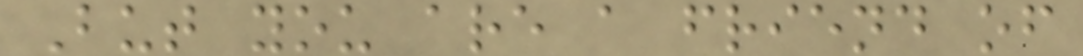But you are a friend of
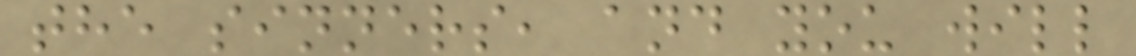the sinners, and you will
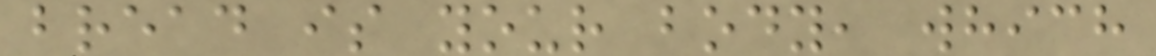bread is your body, which
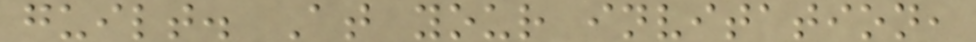guilt. At your invitation,
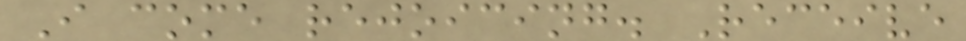I come rejoicing. Receive
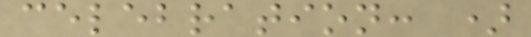celebration: )
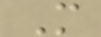M
